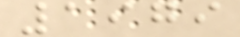1979
